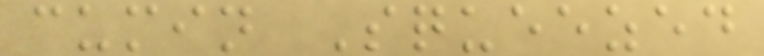cumin Squeezed
